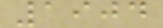1904
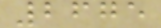2675
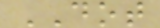DOT
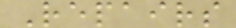Repairs
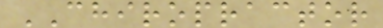CHIROPRACTOR
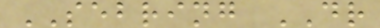SEBRING DR
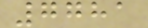7781
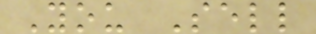You Sell
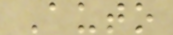Auto
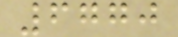6770
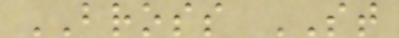BROSS ST
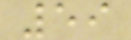59
